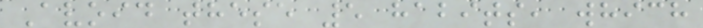Avoid these 5 habits, which
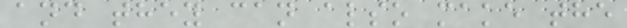and they can also make the
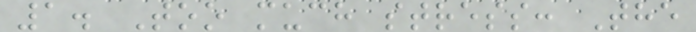1. Too much stress: The
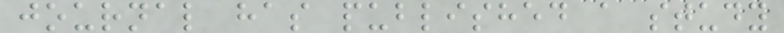journal has published a study
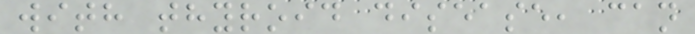with thyroid disease, can
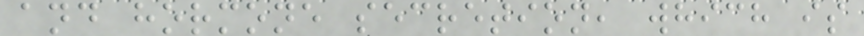and hormone secretion, which is
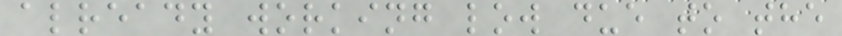already working low due to the
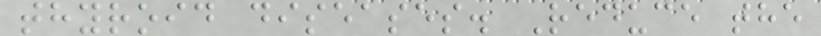thyroid diseases. Reduce the
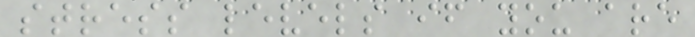stress levels if you are
